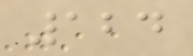124
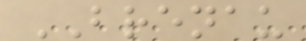BRENAU
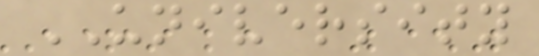UNIVERSITY
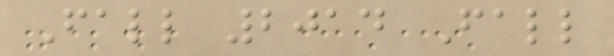Fall 2014 Fall
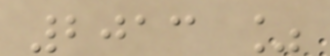2013 %
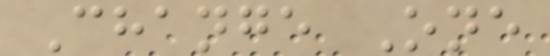Change One
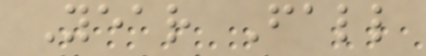Year Fall
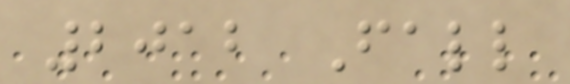2012 Fall
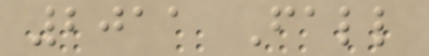2011 Fall
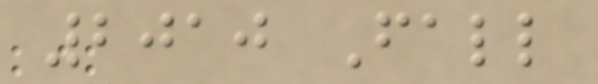2010 Fall
